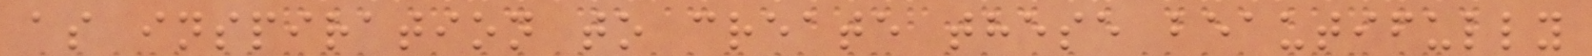as inspiration to create these beautifully
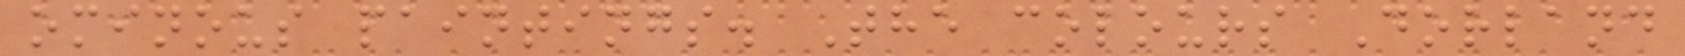ominous paintings. The colours Dorland
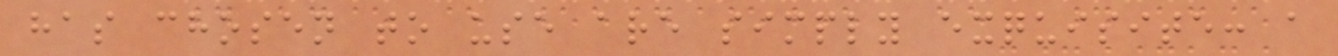has chosen to use are simply exquisite: a
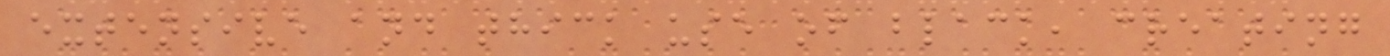extensive and thick use of black, creating
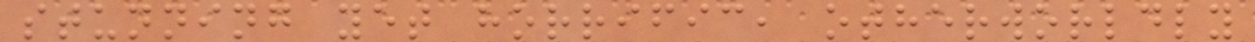stunning yet horrific, otherworldly
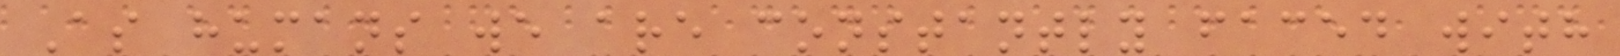As humans we are constantly faced with
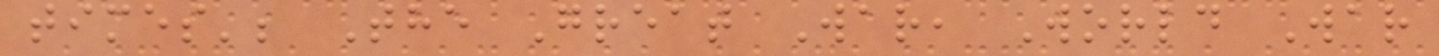times'; The Great War, World War
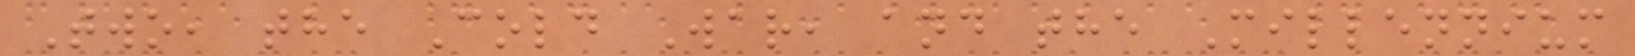Two, the Cold War, and the Millennium
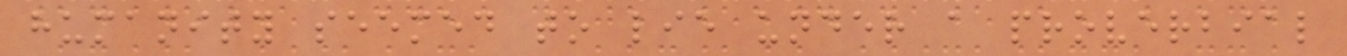humanity seemed to lie under a proverbial
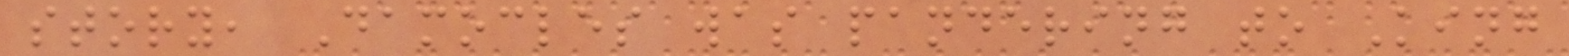story, Damocles was pandering to King
